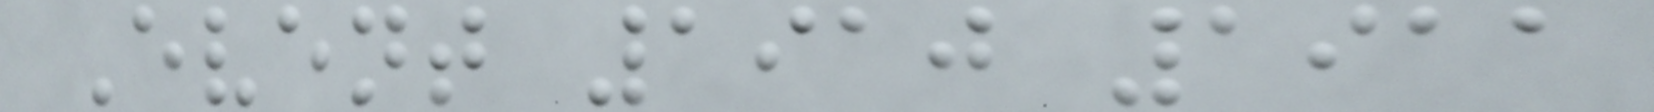Event 1910 1911
